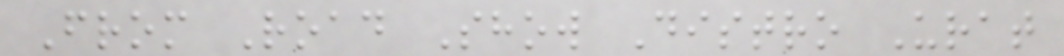From Road Show Distro Urat
